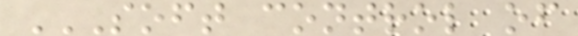SOFT CONTROL OF
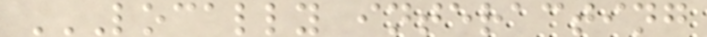LOCALLY INTERACTING
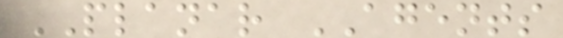PLANAR AGENTS
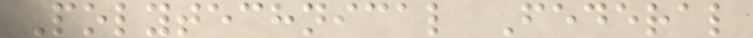Polytechnical Federal
